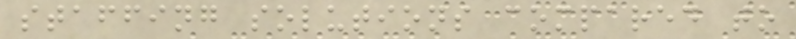staffing solutions compared to
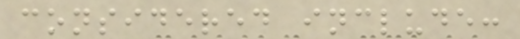considered include:
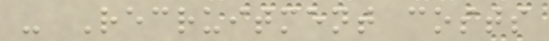- Recruitment costs
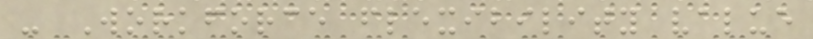- Workforce flexibility value
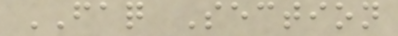FAQ Section
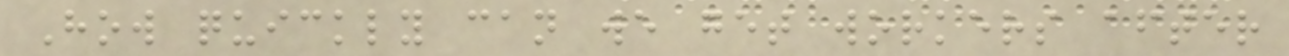How quickly can we get workers after
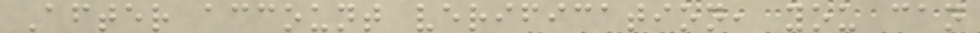After account verification, you can
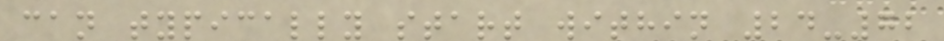can typically start within 24-72
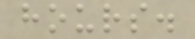hours.
